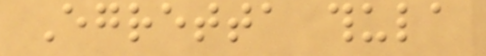Egretta thula
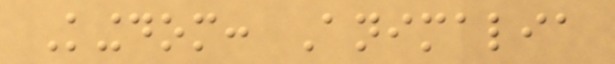Kingdom: Animalia
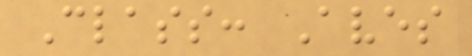Class: Aves
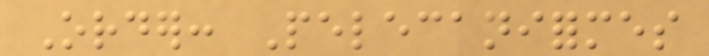Order: Pelecaniformes
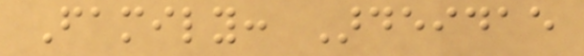Family: Ardeidae
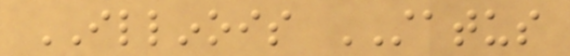ILLINOIS STATUS
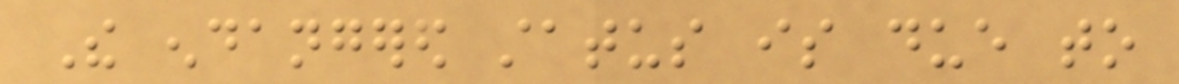The endangered status is due to
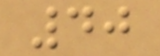40
